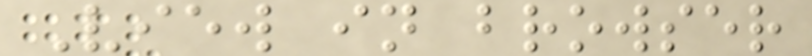View in browser
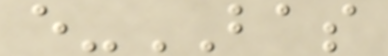e-BAS
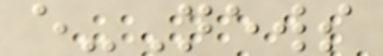e-News
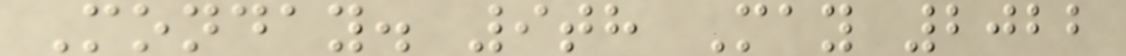Monday. 9th May 2022
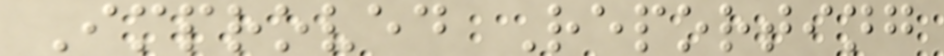Improved Reporting
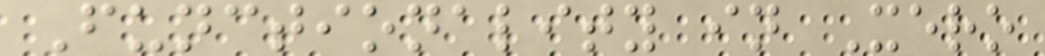Functionality in Xero
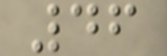46
